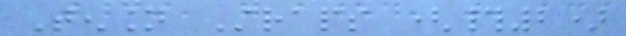Tension Straps (#2)
